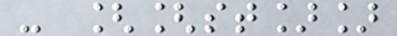- [[st]]
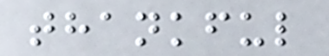thankful
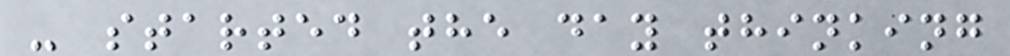- started the day thinking
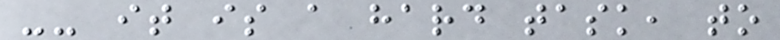-- it is a hard task, to
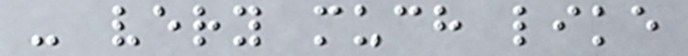- very much like
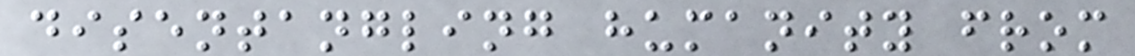disentangling humanity from
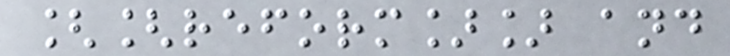[[reform]] and
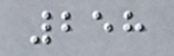258
